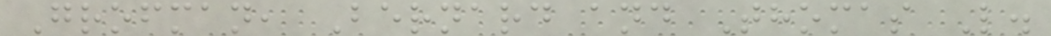Grofman, Bernard and Thomas L.
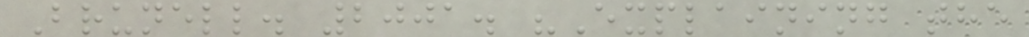Brunell. 2001. "Explaining the
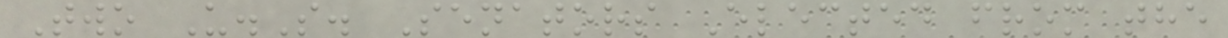Two U.S. Senators Elected from the
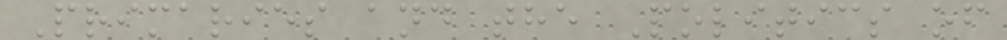Primaries and the Politics of
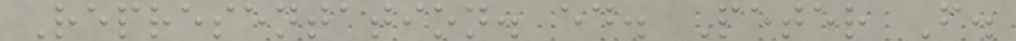Representation. ed. Peter F.
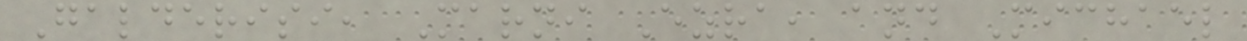Galderisi, Marni Ezra, and Michael
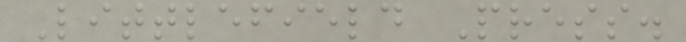Littlefield Press.
